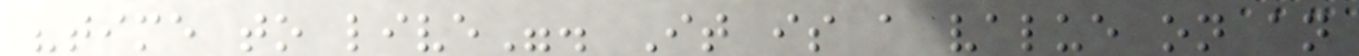"time to live". It is a value on an
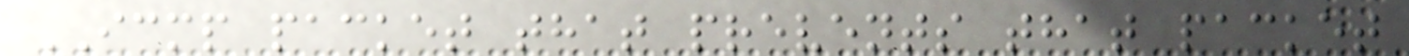ICMP packet that prevents that packet
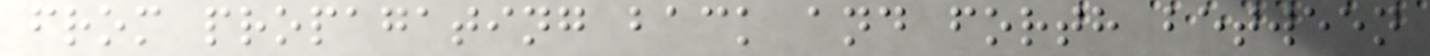from propagating back and forth between
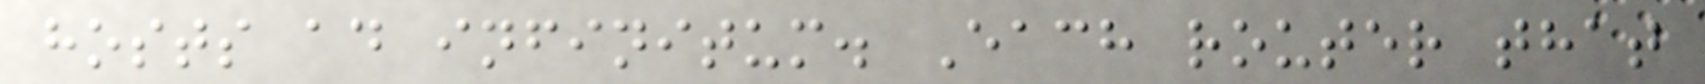hosts ad infinitum. Each router that
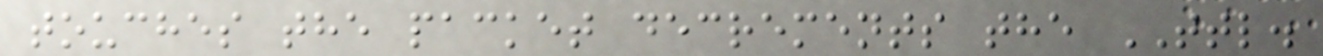touches the packet decrements the TTL.
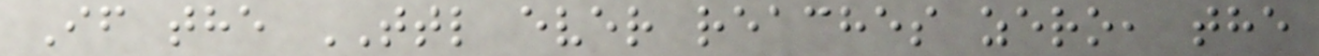If the TTL ever reaches zero, the
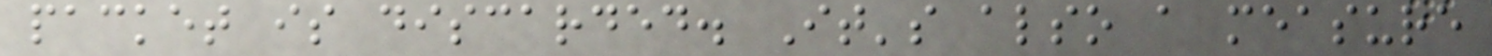packet is discarded. It's also a measure
